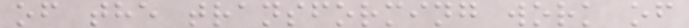of the transforming work of
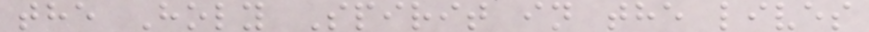the Holy Spirit in the lives
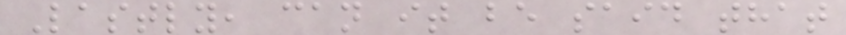Lastly, can it be said that
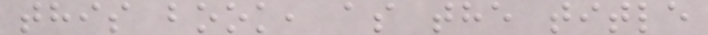this book, as the title
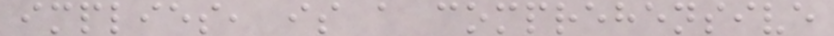implies, is a comprehensive
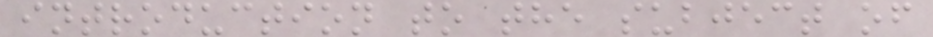introduction to the subject of
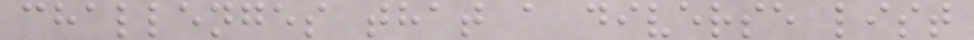challenges that a diverse list
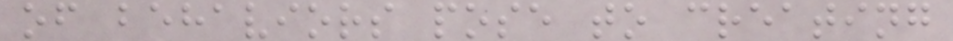of behaviors pose to creating
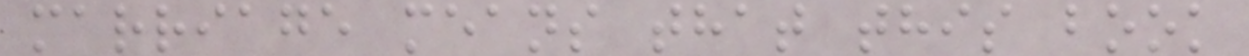marriage means that this book
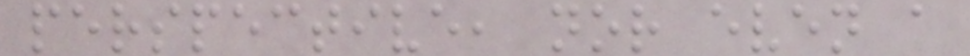perspective, nor even a
